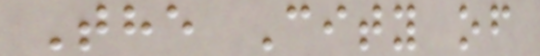The City of
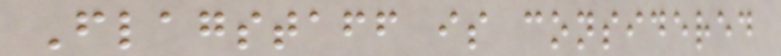Flagstaff is considered
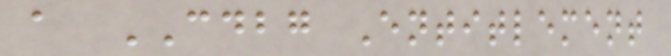a CDBG Entitlement
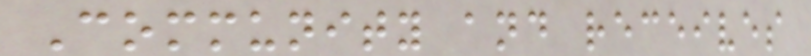Community and receives
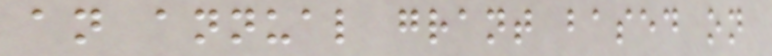an annual grant based on
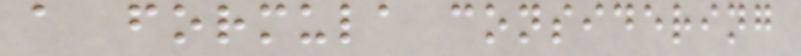a formula considering
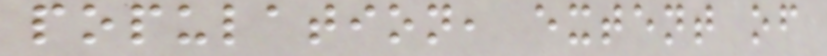population, extent of
